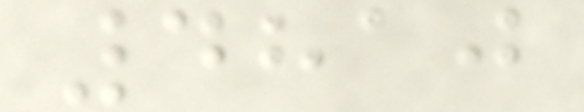4810
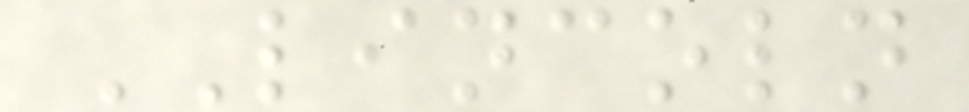LINCOLN
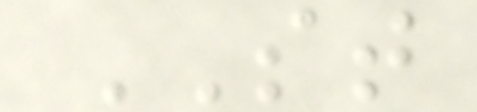ST
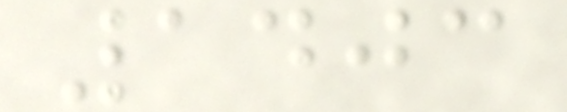1403
